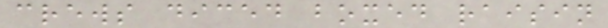crews diced boxed raisin
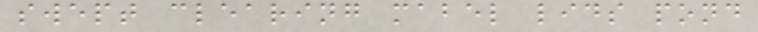swept clearing mabel lids pond
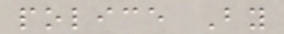police By
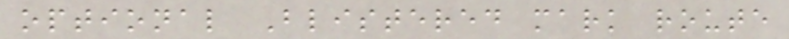optional Blistered mark route
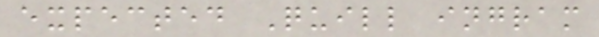expected Quill ingram
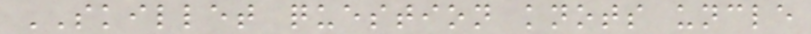SKILLET question knots uncle
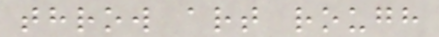throw art rough
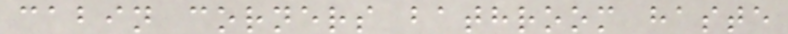cabin corners bathroom haste
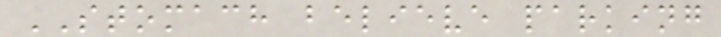STOMACH believe parking
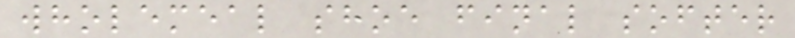wholemeal shoe final softer
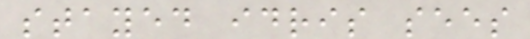stayed idris sees
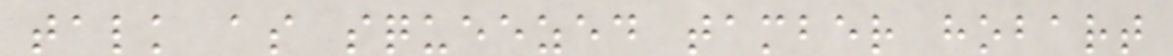talk as squeezed tamber hobart
